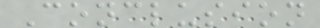Conclusion
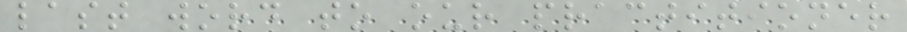last word to our practitioner
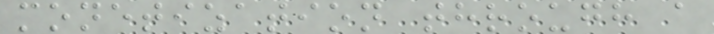monetization through a
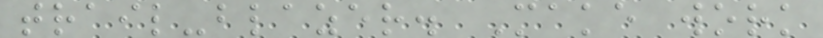trail-blazer. Make work
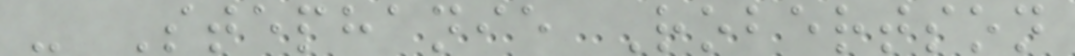- Stephanie Robertson
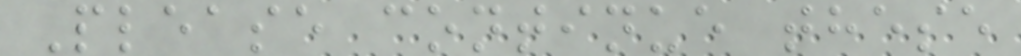Please continue these
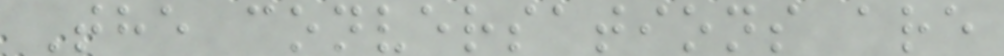The conversations are
